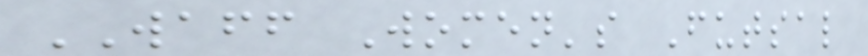WAFF Women's Futsal
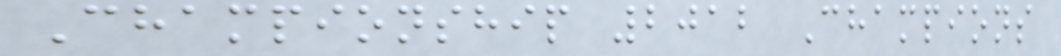Championship 2012 Champions
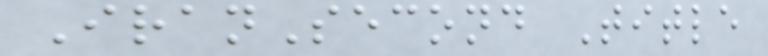IranSecond Title
